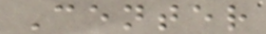Center
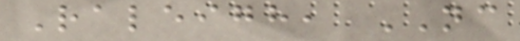Raleigh, NC
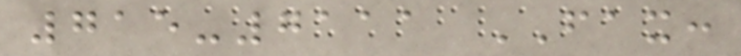715-7111 FAX:
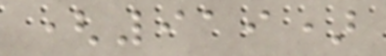(919)
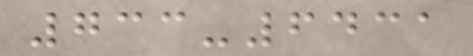733-6431
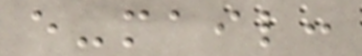e-mail:
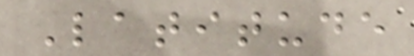Latitude
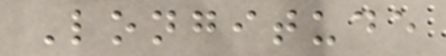Longitude
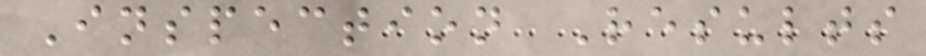Inspection Results
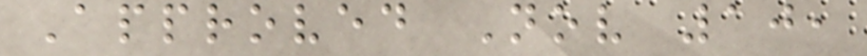Approved Nov 10,
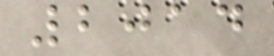2014
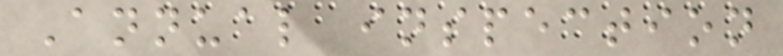Annual inspection
